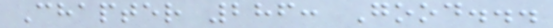Chapter 286: Good...
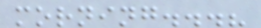morning...?
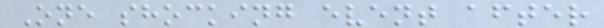One shocking event after
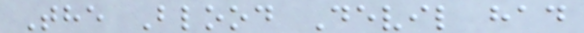The Blood Devil had
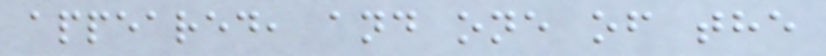appeared, and one of the
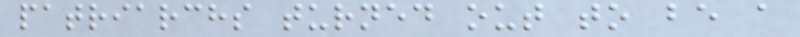patriarchs turned out to be a
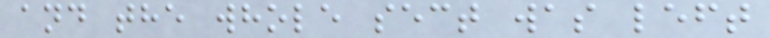and the whole sect was left
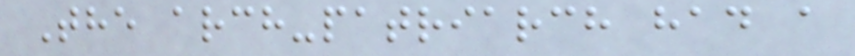The arch-patriarch had a
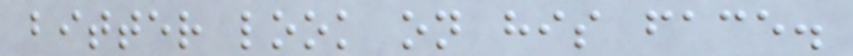bitter look on his face.
